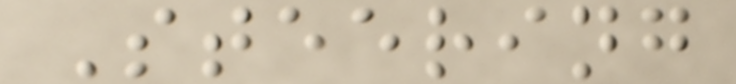Steering
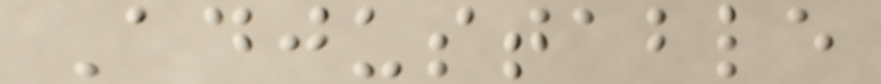Adjustable
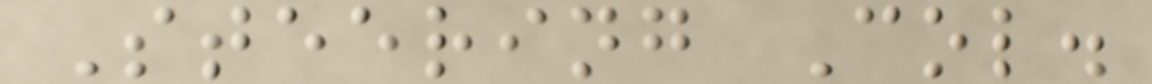Steering Col.
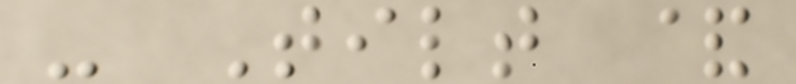- Tilt &
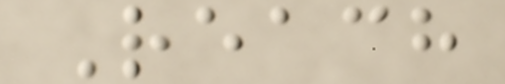Reach
